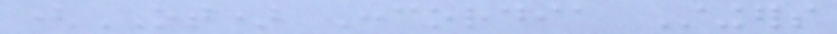(OT) Concordia Stingers
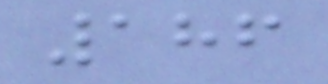186
